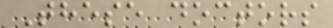These doctors
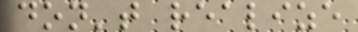don't realize
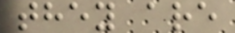they are
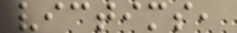victims,
